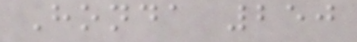Honda 250
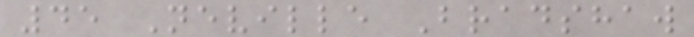45 Neville Bradshaw
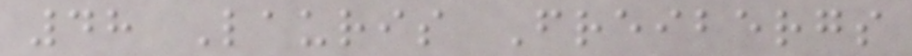48 Lauris Freibergs
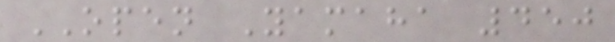OPEN Yamaha 450
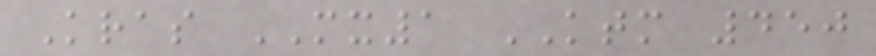Kras MX1 KTM 450
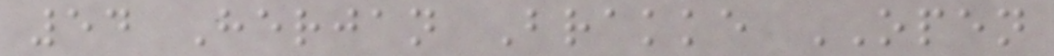54 Herjan Brakke OPEN
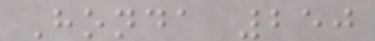Honda 250
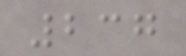237
